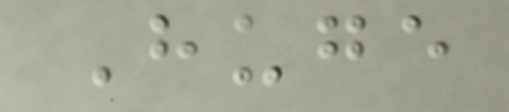Huge
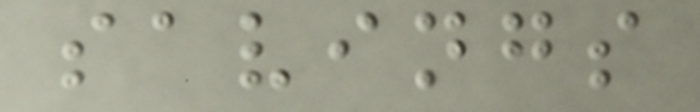savings
